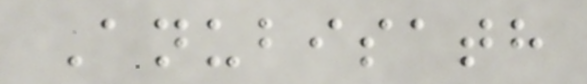Anubisath
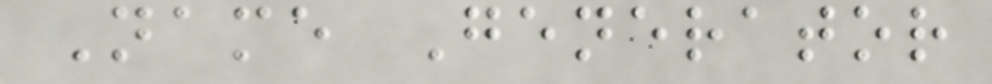Name Generator
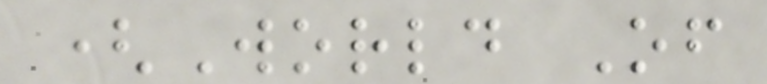(World Of
